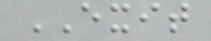EXIT
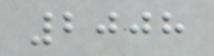2008
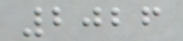2026
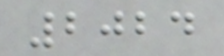2024
